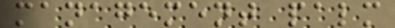management palm
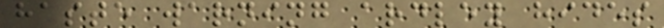haste warning ardley hides
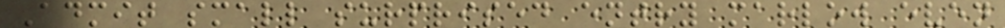Admit small surprised entry marlow even
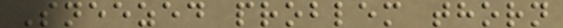Sneezed problem thorn
